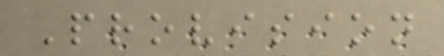Provision
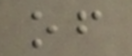of
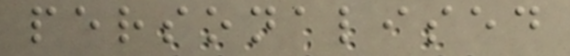personalised
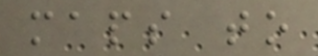maps to
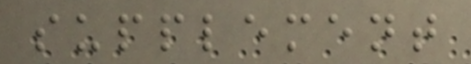supplement
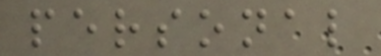personal
